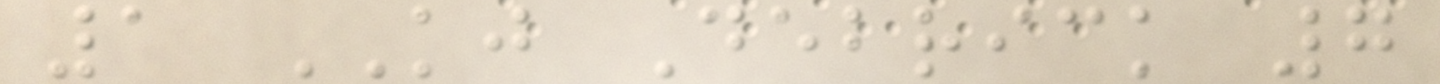1 KJ Debrick 7
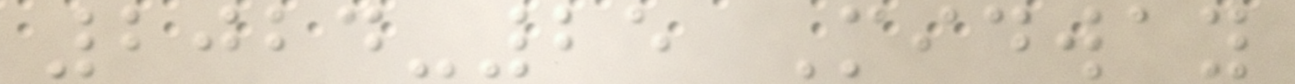2024-25 Midway
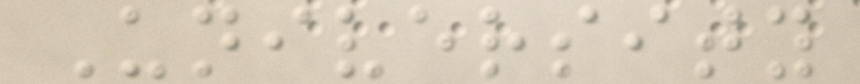University
